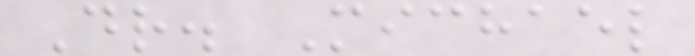Dr. Michael
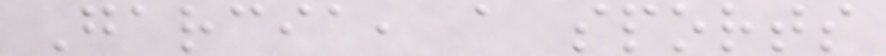Garcia, a sports
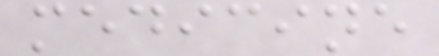medicine
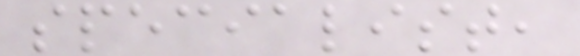specialist,
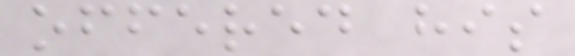offered his
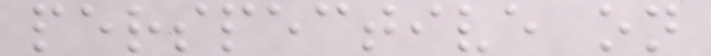perspective on
